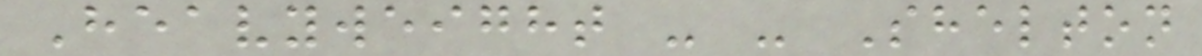Heavyweight - - Shelton
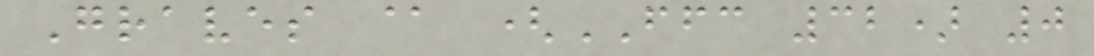Graves @ (FFC 32) 0
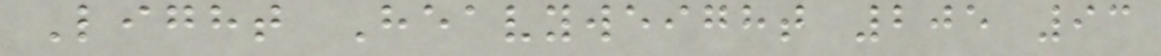Light Heavyweight 205 93
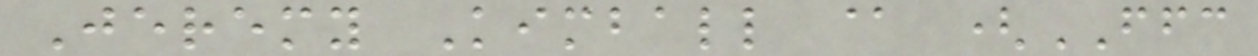Jeremy Kimball @ (FFC
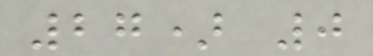27) 0
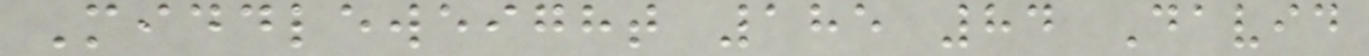Middleweight 185 84 David
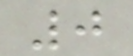0
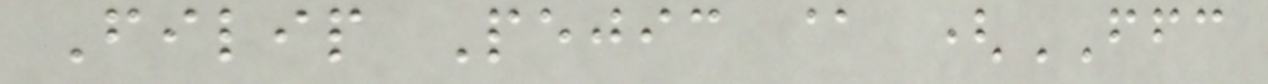Filip Pejic @ (FFC
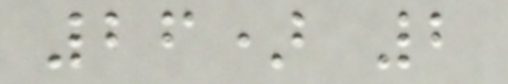26) 2
